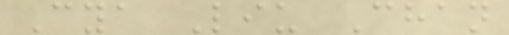Cya Liu Chan
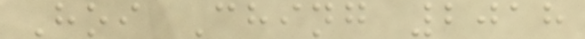Hoi Ching 2018
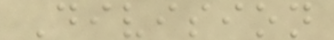Division
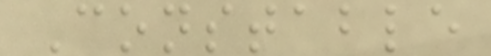Constable
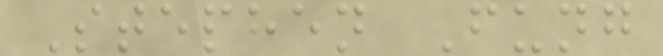Stephen Fung
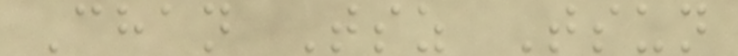Chan Tsz Tsun
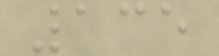135
